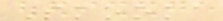Skooka
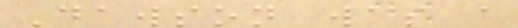Dawson was a
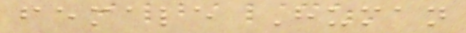female Human
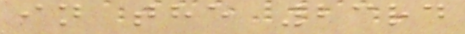in the 23rd
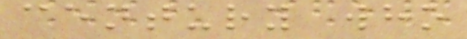century who
